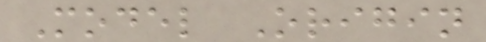Model Origin
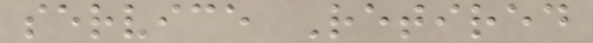service Retired
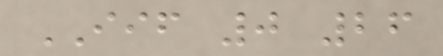IIF 0 26
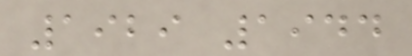1929 1944
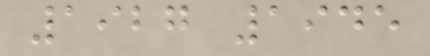1927 1945
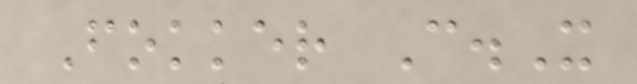Fokker C.X
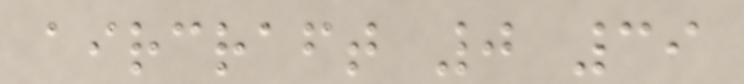aircraft 0 39
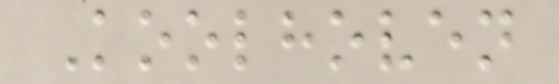Koolhoven
